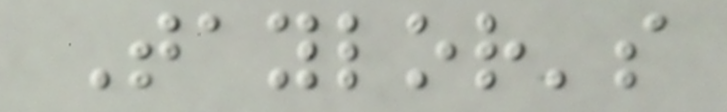Taylor's
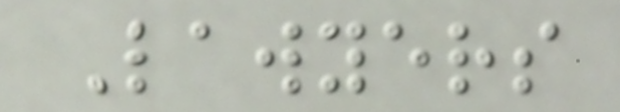Lawyers
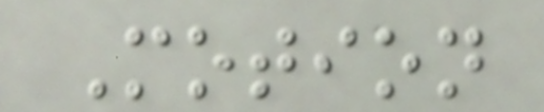Motion
